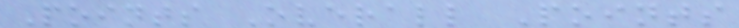Points Overall Points
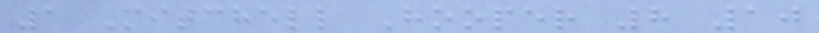1 Mitchell Hooper 8 10
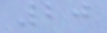20
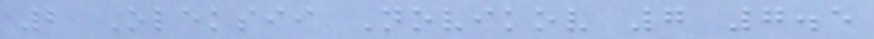2 Oleksii Novikov 7 7.5
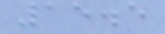15.5
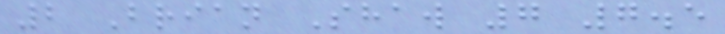2 Brian Shaw 7 7.5
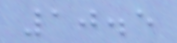10.5
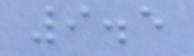9.5
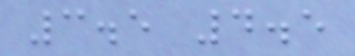3.5 4.5
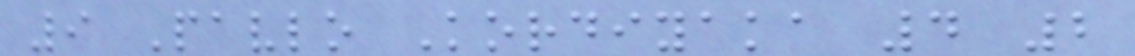9 Pavlo Kordiyaka 4 2
